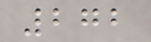272
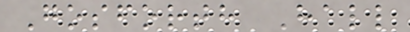Gosforth Hall
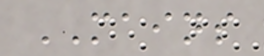MAINS
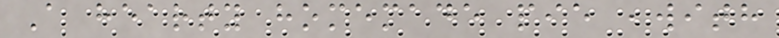A hearty homemade pie ,with
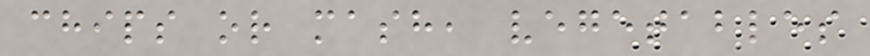chips or mash, vegetables
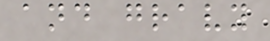and gravy
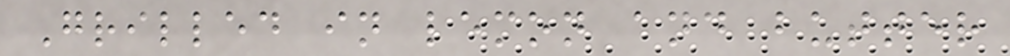Grilled in lemon and butter
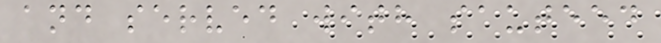and served with sauteed
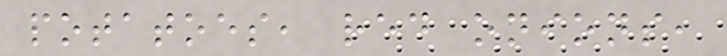potatoes, red onions,
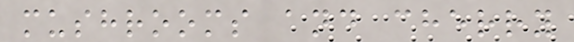mushrooms and cherry
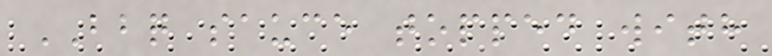BBQ sauce topped with
